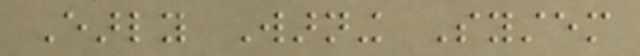Early Warning System
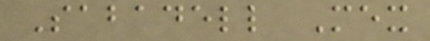Sabadell Mex
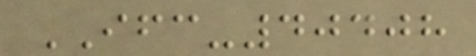IFC-40408
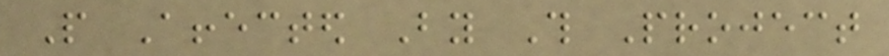People Affected By This Project
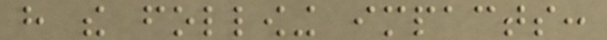have the following impacts:
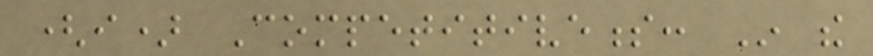(i) Competitiveness: In the
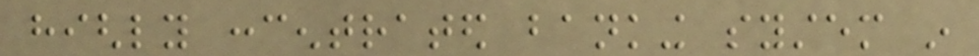highly concentrated banking system in
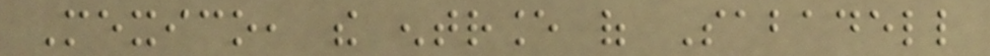Mexico, the entrance of Sabadell
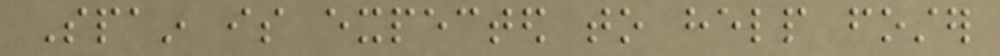Spain is expected to help foster
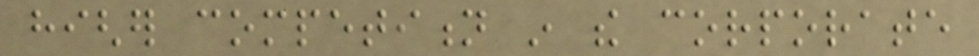higher competition in the corporate
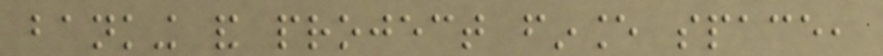banking and project finance space,
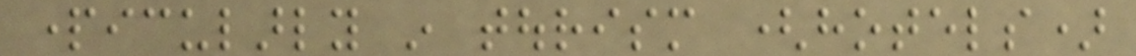particularly in tourism (hotels)
